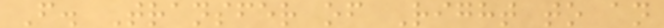F. Transfer of Right to an
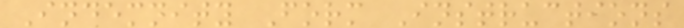Indemnity Form Instructions
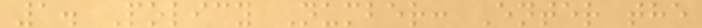1. Policy Number: Enter the
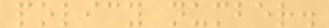policy number.
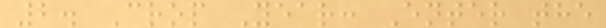2. Crop Year: Enter the
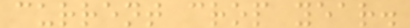current crop year.
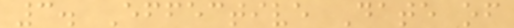3. Effective Date of
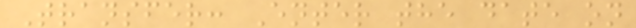Transfer: Enter the date on
